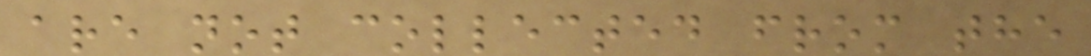are not collected from the
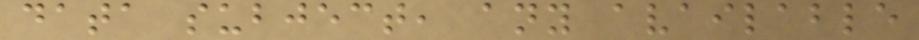data subject, any available
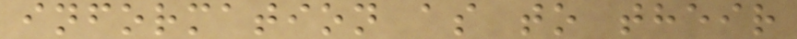information as to their
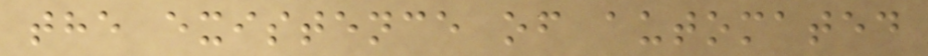the existence of automated
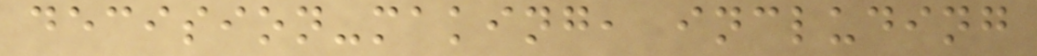decision-making, including
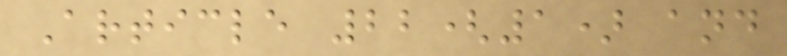Article 22(1) and
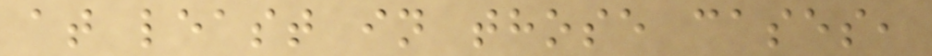at least in those cases,
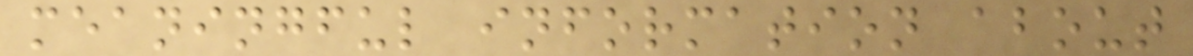meaningful information about
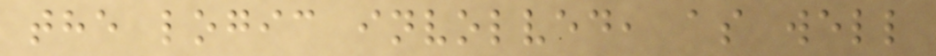the logic involved, as well
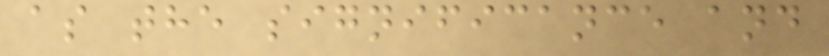as the significance and
